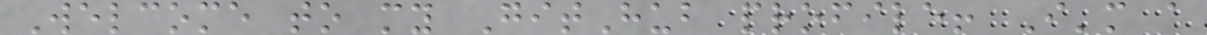Welcome to my GitHub profile! I'm a
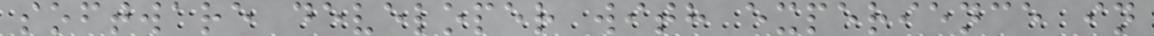software developer with experience in
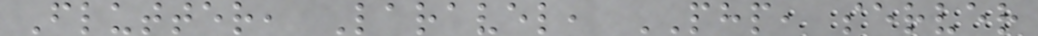Flutter, Laravel, PHP, server
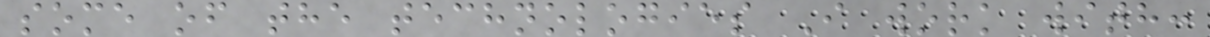some of the technologies I work with:
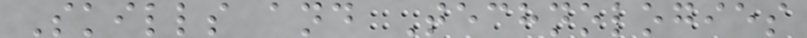Skills and Technologies
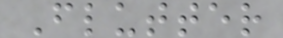Flutter
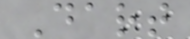Dart
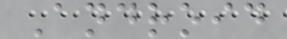Android
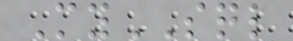MySQL
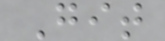Git
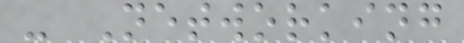- Networking
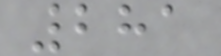281
